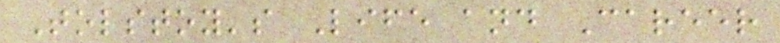Tolstoy's Life and Career
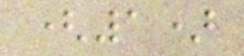(1)
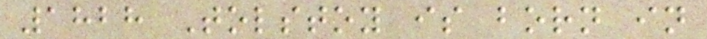1828 Tolstoy is born in
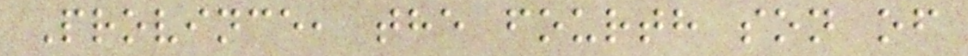Province, the fourth son of
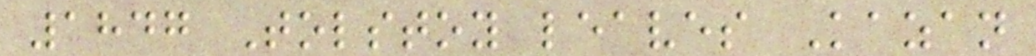1847 Tolstoy leaves Kazan
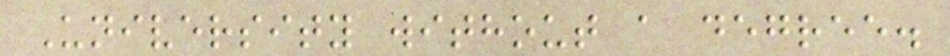University without a degree.
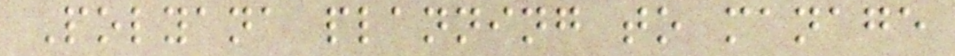Polyana planning to manage
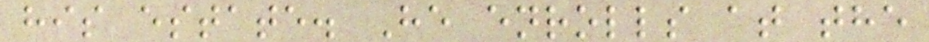his estate. He enrolls at the
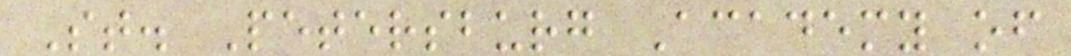St. Petersburg Academy of
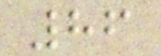86
